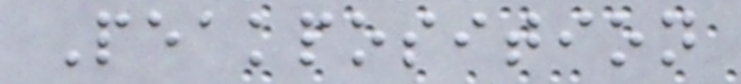Peakposition
